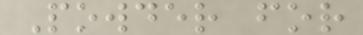Powder for
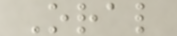Oral
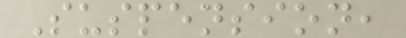Suspension,
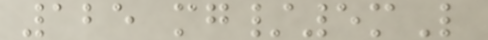125 mg/5mL
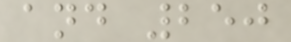and 250
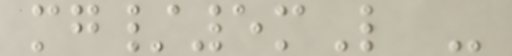mg/5mL -
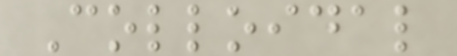Colloidal
